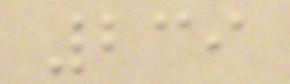239
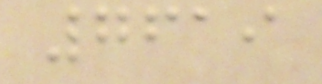7619
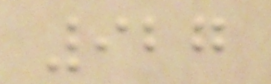927
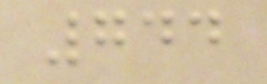744
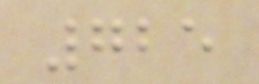725
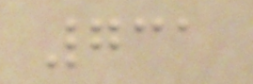731
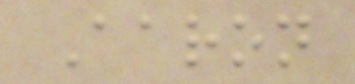Aaron
